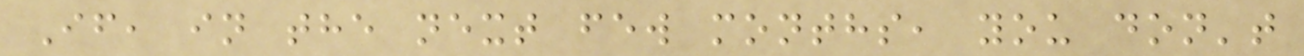If, in the next few months, you don't
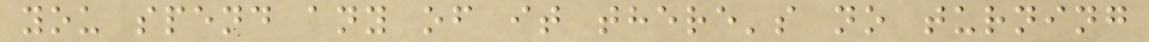you spend any of it there's no turning
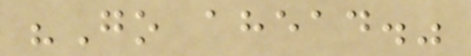"Go ahead."
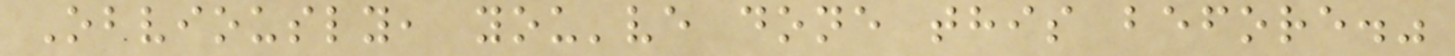Obviously, you've done this before."
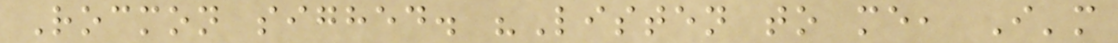Rocmon sighed. "Listen to me, I'm
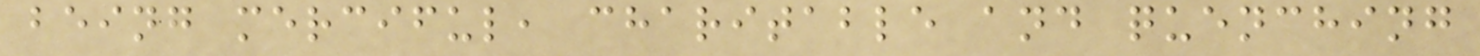being merciful, charitable and quenching
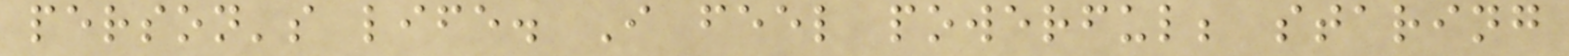person's life. I feel powerful; staring
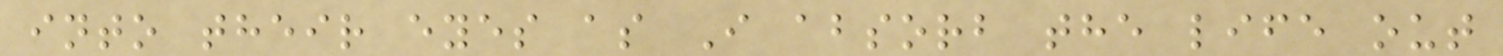into their eyes as I absorb the life out
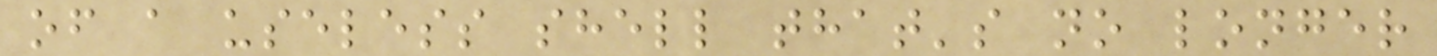of a useless shell that's no longer
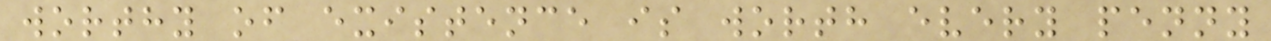worthy of existence is worth every penny
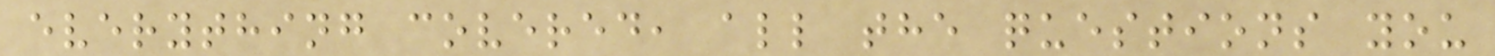everything covered, all the questions you
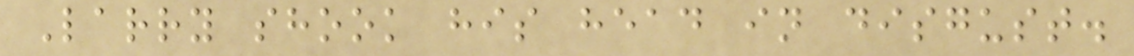Larry shook his head in disgust.
